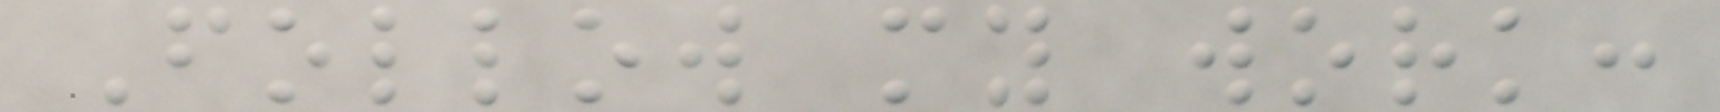Follow my work:
